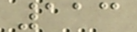113
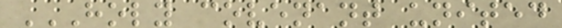HOLY COVENANT UNITED
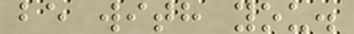be with you.
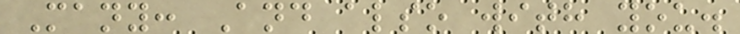Many: And also with you.
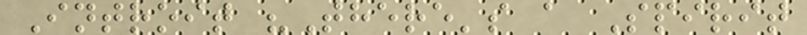Introit "There's a Spirit
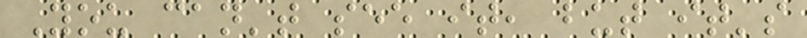You can't see it, but it's
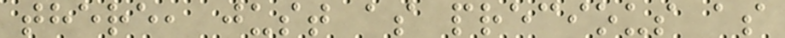there, just as precious as
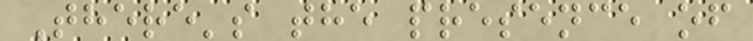There's the presence of
